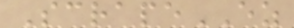ScrapeEZ
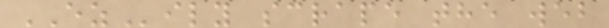EZily scrape the web
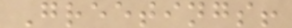Greetings!
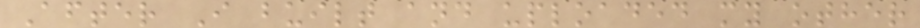After I built and uploaded my other
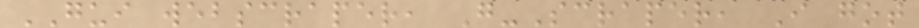GUI webscraper, G-Scraper, I got
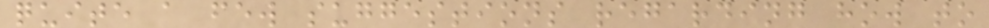quite a few suggestions regarding how to
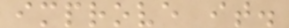improve it.
